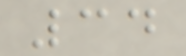34
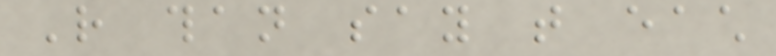Rather than say that each
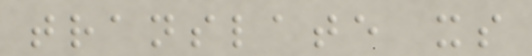translate its
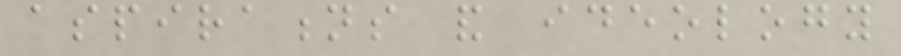aspirations and ideology
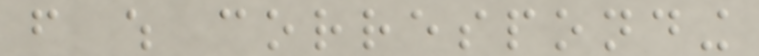from which corresponding
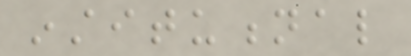institutional
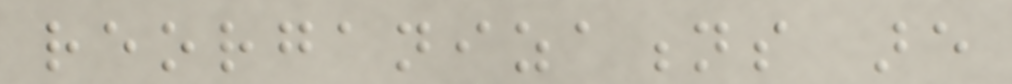reorganizations are
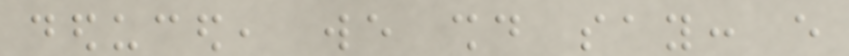deduced, we should say: every
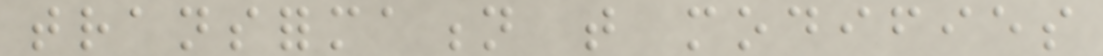transformation that modifies
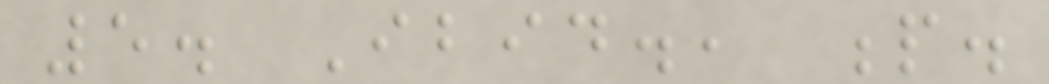5. Ibid., p.
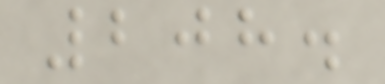208.
